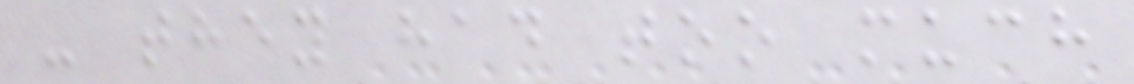- they had too much
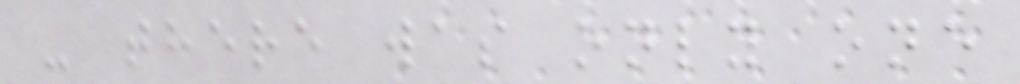- there was only one
